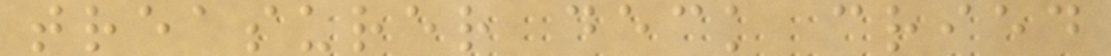treasurer deck cried
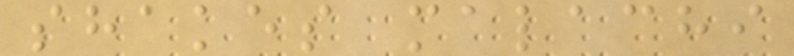shakes malachi
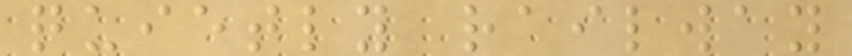quietly railway
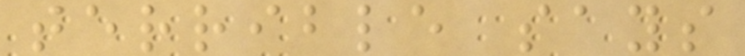terrible says
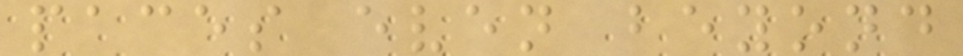paces even beyond
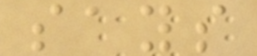says
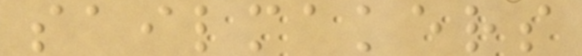sailmakers
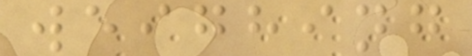weighing
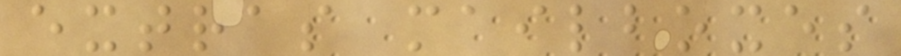extras mailboxes
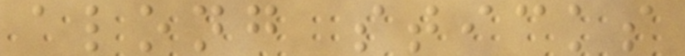along sticks
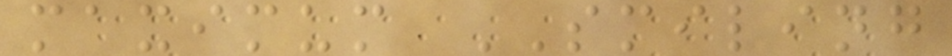maximum SMILING
